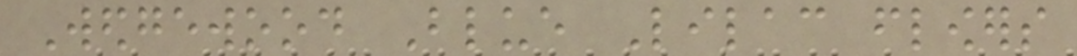Wedgewood Blue Lilac flowers
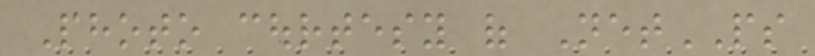Photo courtesy of NetPS
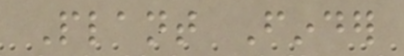Plant Finder
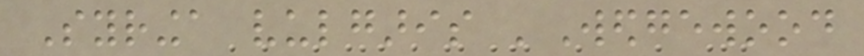Syringa vulgaris 'Wedgewood
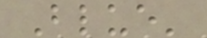Blue'
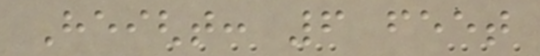Height: 6 feet
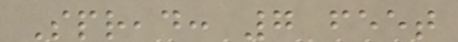Spread: 7 feet
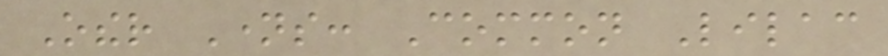Other Names: Common Lilac
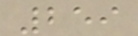259
